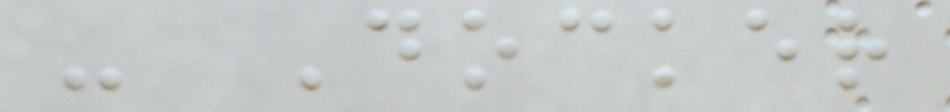- Docker
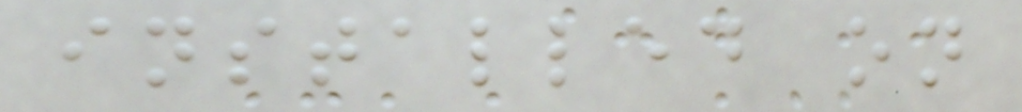installed on
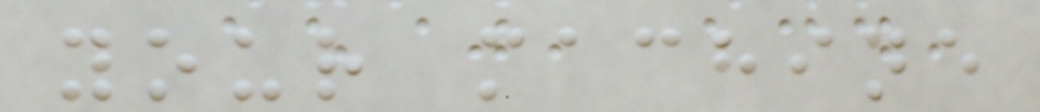your machine
